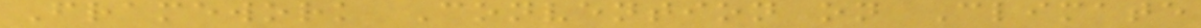Framework Convention on Climate
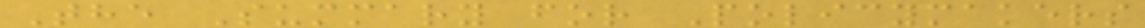The Summary for Policymakers
